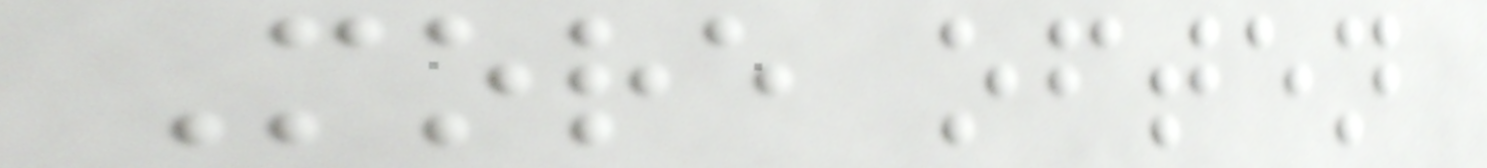More often
